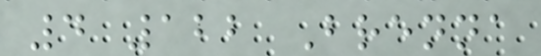4 122 Brenna
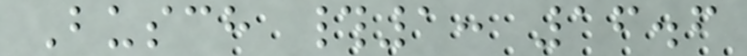Busch #1: 16.6
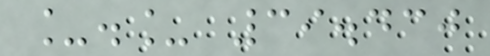_._ 39.430
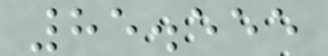85.555
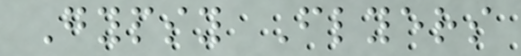Gypsy Flyers
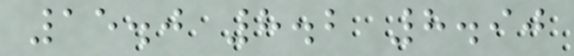15.0 8.2 8.90
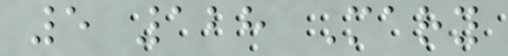5 128 Mary
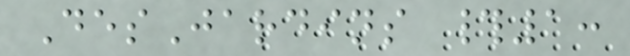DesJardins #1:
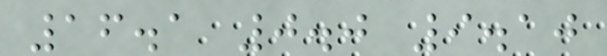16.1 0.0 9.10
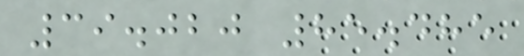39.020 85.485
